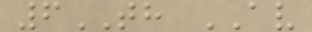6TH AV
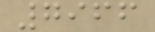7966
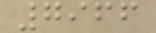7966
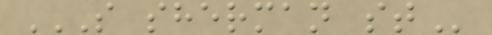S SHERMAN ST
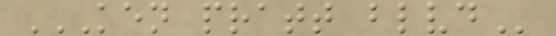KEN PRATT BLVD
